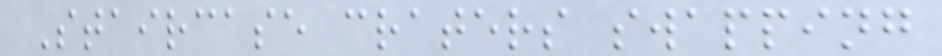Staircase craters swapping
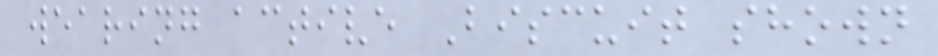wearing active Biscuit shown
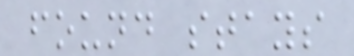found stays
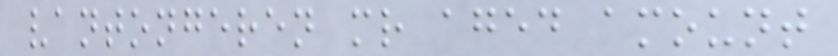vantongeren mr aged amount
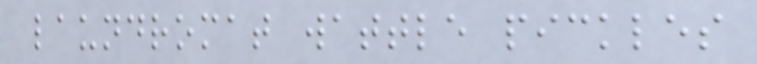laundromat wattle pickles
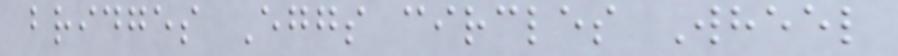bridges Eggs circles Wheel
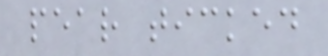pear ticked
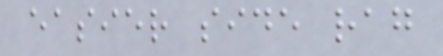easier side rag
